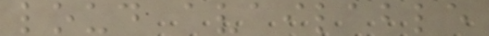loud available
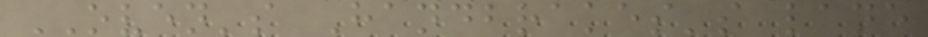OVEN's Handbrakes's lane
